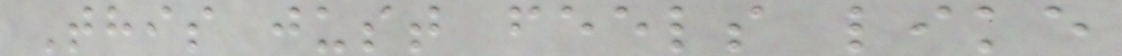This just feels like
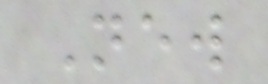New
